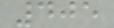405
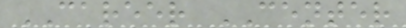CAREER CENTER
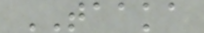TAAKA
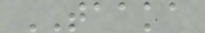TAAKA
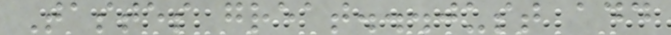Tastes great...just add
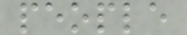people
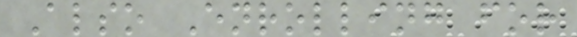Also Enrolling for
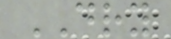DRY
